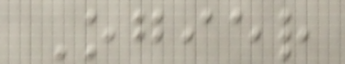Ogier
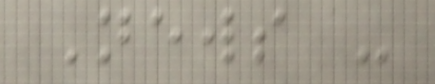News -
